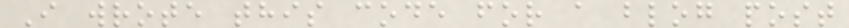I wrote this code for a blog post
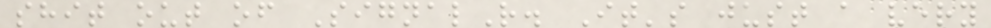shit out of SignalR. It's just a very
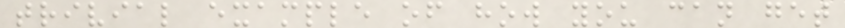trivial example of how you can get
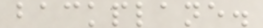backplane.
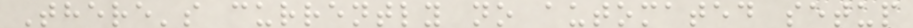There's currently no automated setup
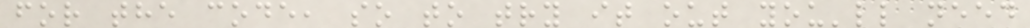for the code, so to try it out you'll need
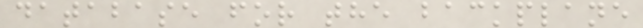database for the backplane
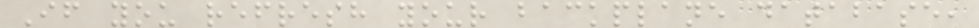If you refresh your backplane database,
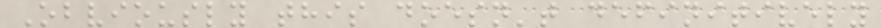Obviously this doesn't definitively
